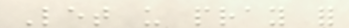Let us pray for
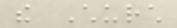the Church
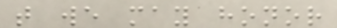that we may honor
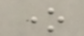one
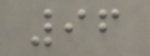96
